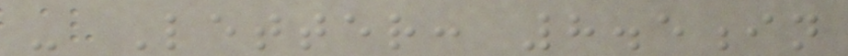- Letter: 8.5in
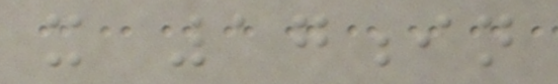x 17in
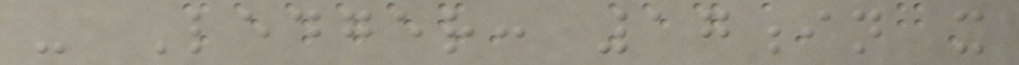- Ledger: 17in x
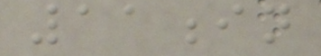11in
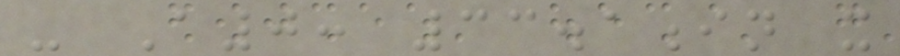- A0: 33.1in x
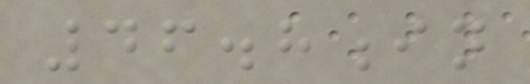46.8in
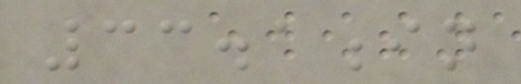33.1in
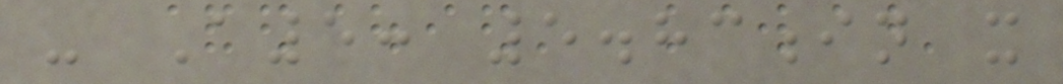- A5: 5.83in x
